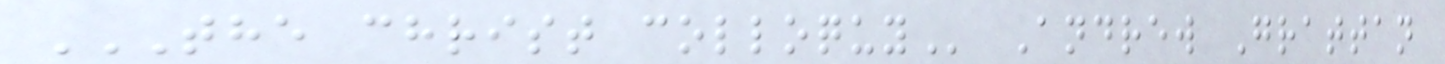THE CHRIST COLLOQUY Andrew Grattan
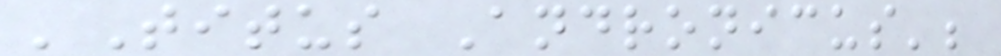'Titus Andronicus';
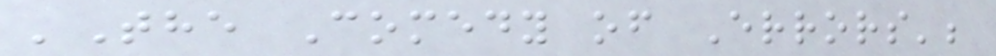'The Comedy of Errors';
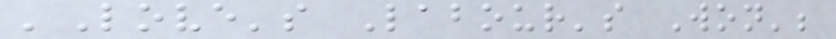'Love's Labour's Won';
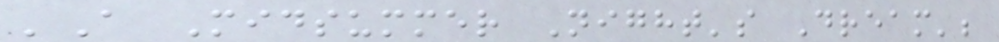'A Midsummer Night's Dream';
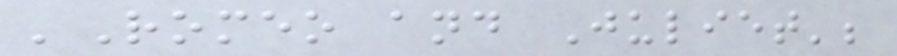'Romeo and Juliet';
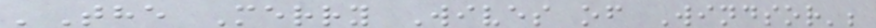'The Merry Wives of Windsor';
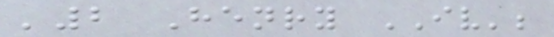'2 Henry IV';
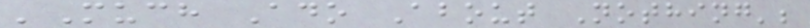'Much Ado About Nothing';
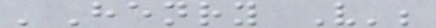'Henry V';
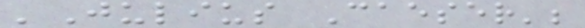'Julius Caeser';
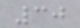30
